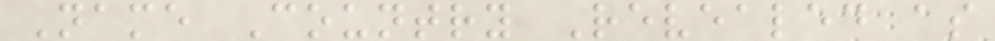Name Country Revealed as
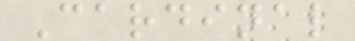Cardinal
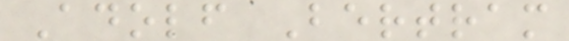Adolf Bertram
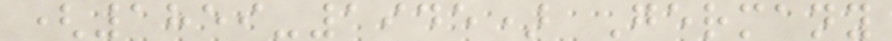(1859-1945) Germany
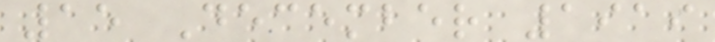15 December 1919
